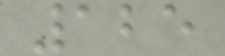125
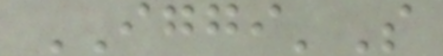IGGI'S
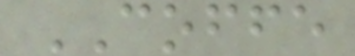COFFE
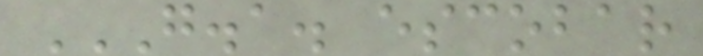G.A. ESCOBAR
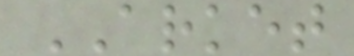ARKET
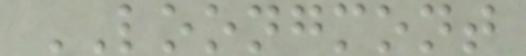LOONGMONT
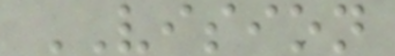VISION
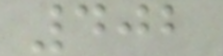402
